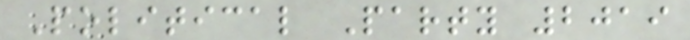Political Party 2019
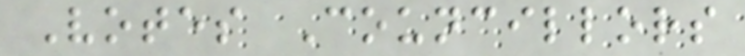Votes Councillors
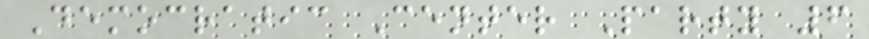Democratic Center Party 6
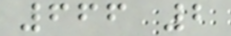666 2
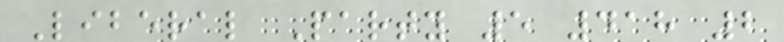Liberal Party 5 418 2
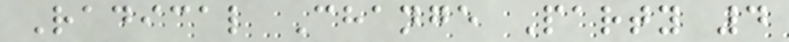Radical Change Party 4
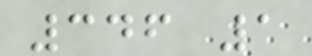346 1
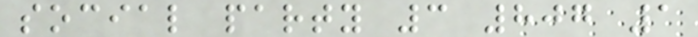social party 3 807 1
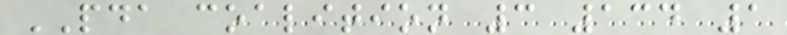PDA coalition 3 134 1
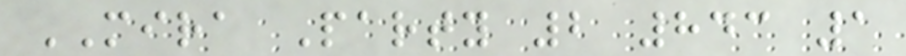MIRA Party 2 843 1
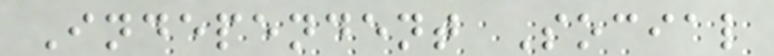Independent Social
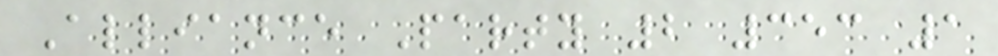Alliance Party 2 353 1
